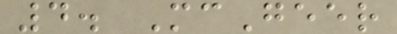4. McGeer
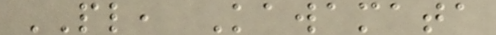PL, Kawamata
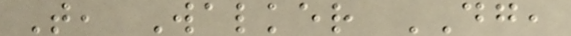T, Walker DG,
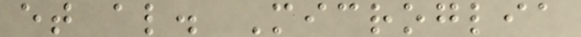et al. Microglia
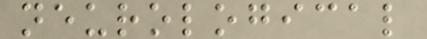neurological
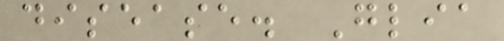disease. Glia
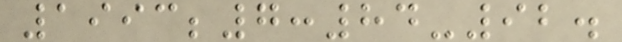1993;7:84-92.
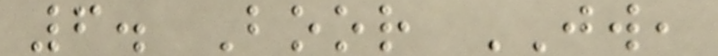6. Boor JW,
